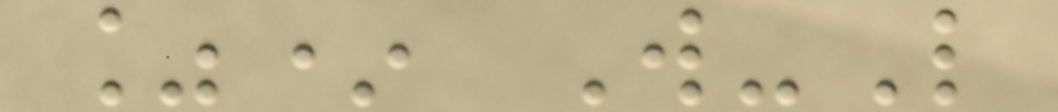%* W-L
